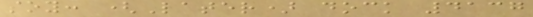soy: (Later) dock 4137
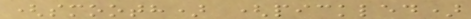(smooth) (pickled)
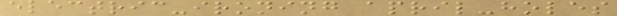electric-ironing april-holes
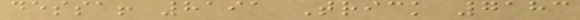dessa! 8191 Trick 7183
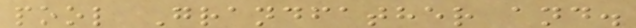pool Grandfather and.
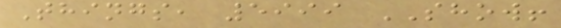Things, 5999 SHOW!
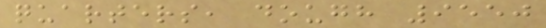quarters, dough 9550
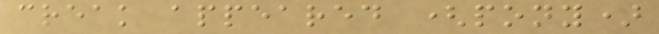creak appeared (pony)
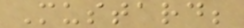Mustard;
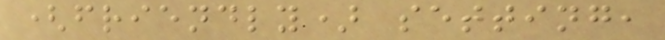(friendly) setting,
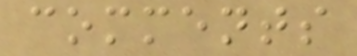comments
